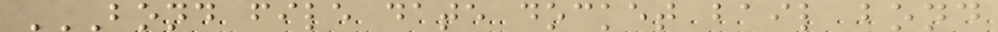BOND FILE DATE DOCKET BAIL BOND
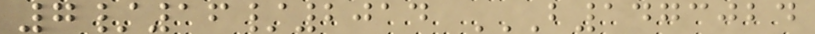7/16/2014 B1473024
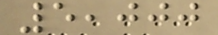5,000
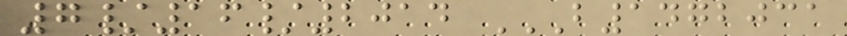7/16/2014 B1472031
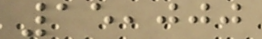15,000
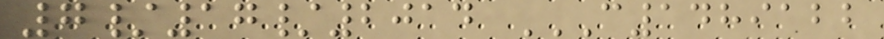7/17/2014 C1489122
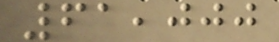61,000
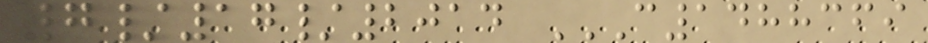7/17/2014 C1488369
